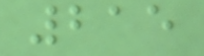215
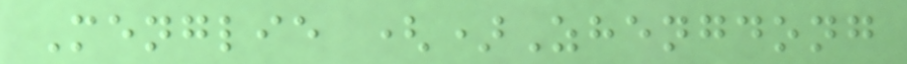Menglie ()Zhengdong
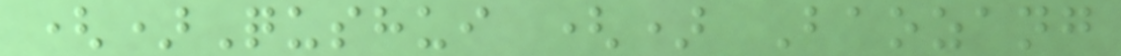()Qushui () Baozang
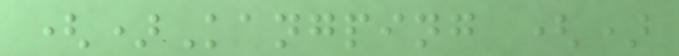()Kangping ()
